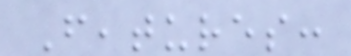Features:
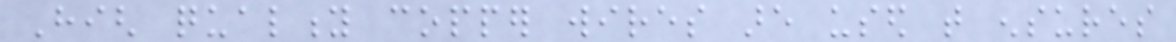High quality copper wires are used that ensures
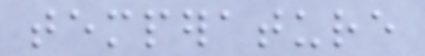temperature
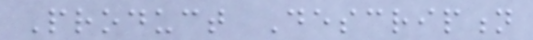Product Description
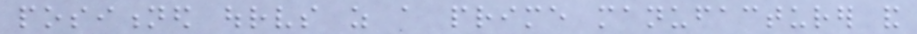positioned ourselves as a prime manufacturer and
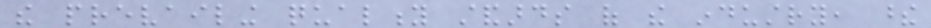the prevailing quality standards of the industry, these
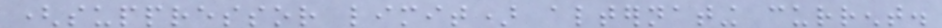(suppressor limit) alternating current.
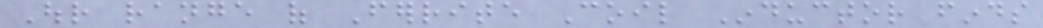Our range of Ferrite Coil Inductor finds
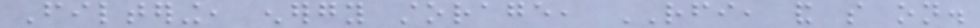Filtering, energy storage, RFI, and so on.
